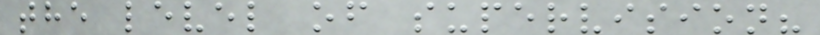the level of supervision?
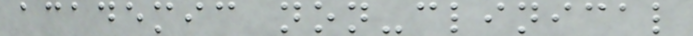academic non-clinical
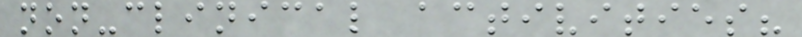non-clinical activities?
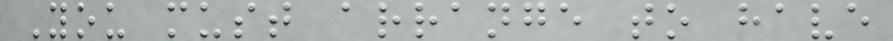You must arrange to have
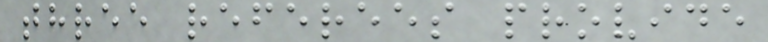three referees provide
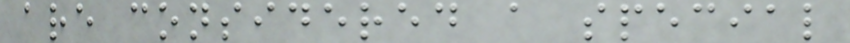are considered a special
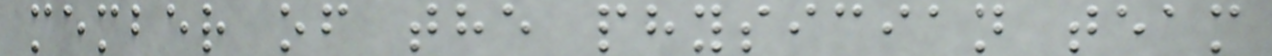member of the physician team
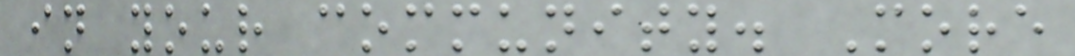in your community. More
